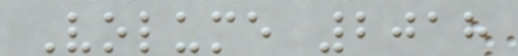Volume 2018
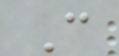C
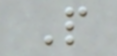P
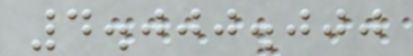4.000.000
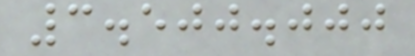3.500.000
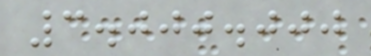3.000.000
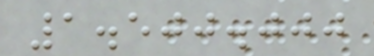1.500.000
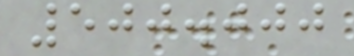500.000
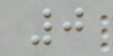0
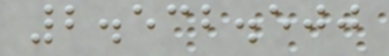2.532.500
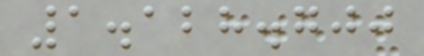1.128.700
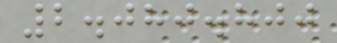2.080.800
